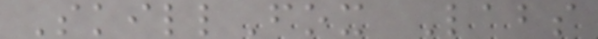SkillFox Labs
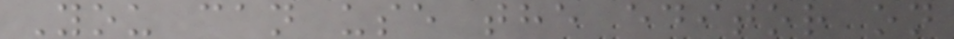You can use the editor on
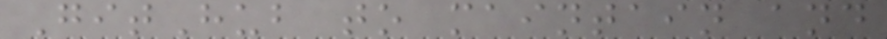GitHub to maintain and
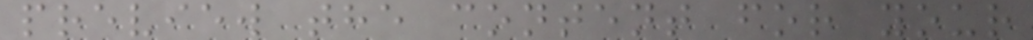preview the content for your
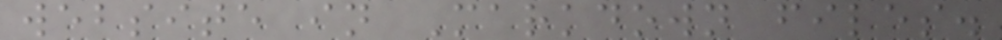website in Markdown files.
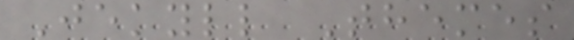Jekyll Themes
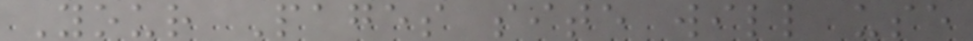Your Pages site will use
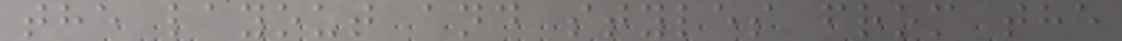the layout and styles from the
